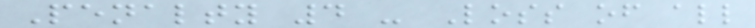Penalty 4 - Loss of all
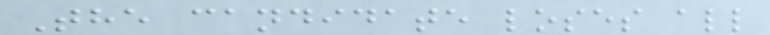The candidate loses all
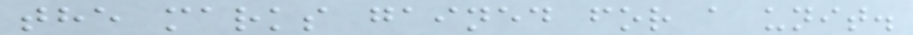the marks gained for a unit.
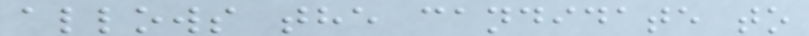allows the candidate to
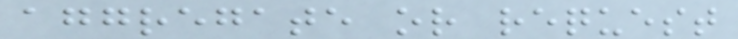aggregate or request
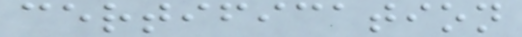certification
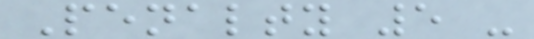Penalty 5 -
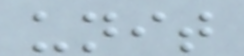unit
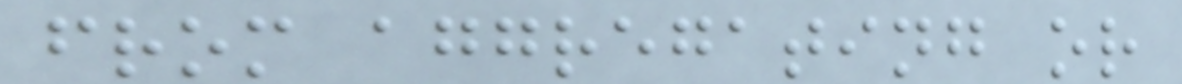from aggregating or
